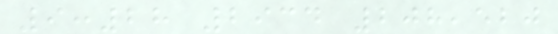9:28 2934 208,520
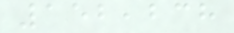152,238
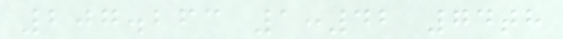207.263 1:42 74th
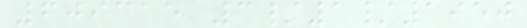609315 3/1/1950
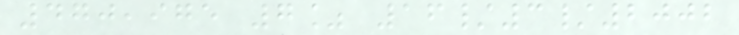470,975 7% 16/3/2002
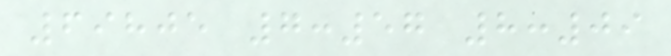69805 7:57 8:09
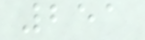251
